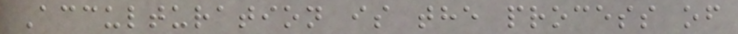Acculturation is the process of
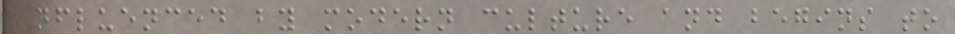influenced by modern culture and begins to
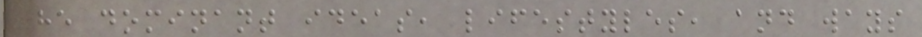the dominant ideas, lifestyles, and ways
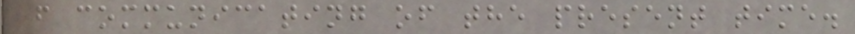of communicating of the present time.
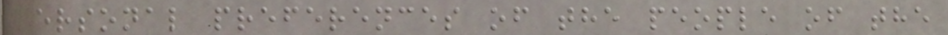personal preferences of the people of the
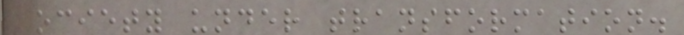society under transformation.
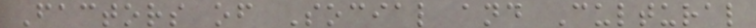Factors of Social and Cultural
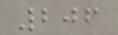206
